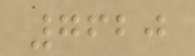7620
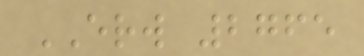ERW 2765
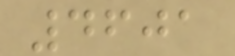4601
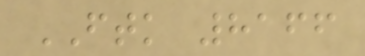FTK 8166
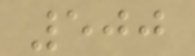500
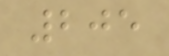205
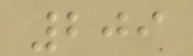209
